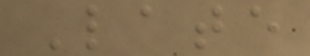Late
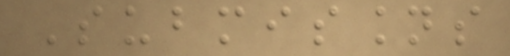Submissions
